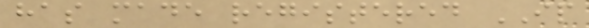has made registered IP
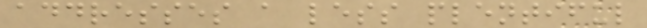addresses a less plentiful
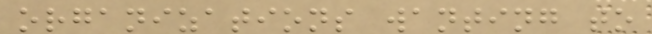organizations wanting to
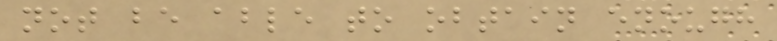not be able to obtain enough
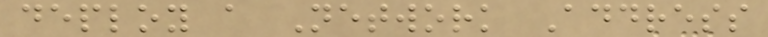deploy a Network Address
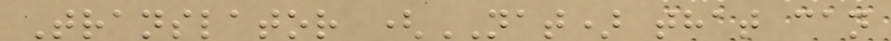Translator (NAT) that can
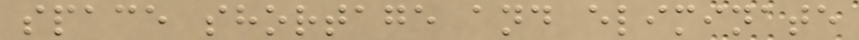space shortage and eliminate
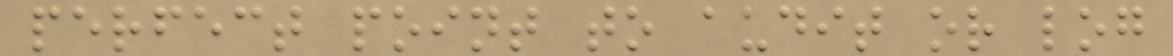perfect point to audit or log
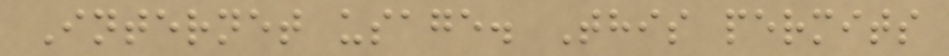Internet usage. This permits
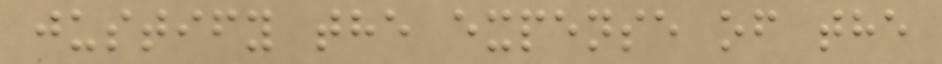justify the expense of the
